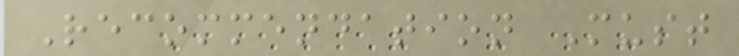Recommendation Must
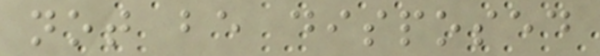not be disposed
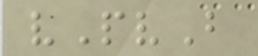vPvB
